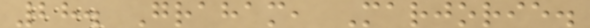28. Graham, Marjorie.
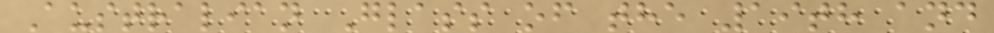Australian Glass of the 19th and
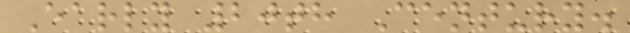Early 20th Century.
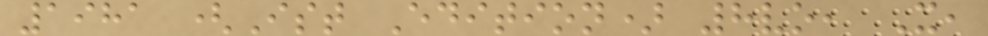1981 (Ist Edition) 8vo, X,
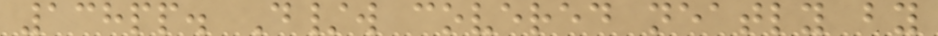138pp. D/w covered neatly by
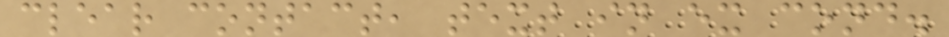clear contact, text in ex cond.
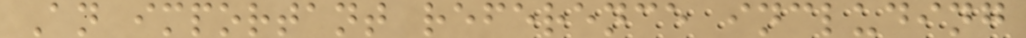An important reference including
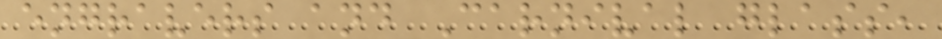engravers and Carnival glass,
